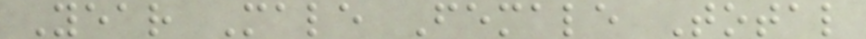Year Male Female Total
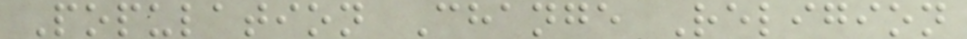Population Change Religion
